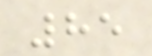85
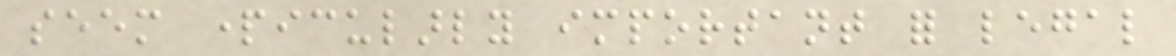seem particularly important for legal
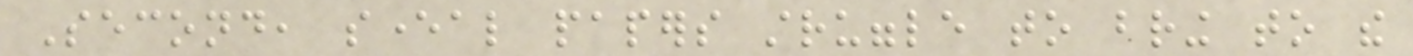Second, several papers struggle to bring to the
